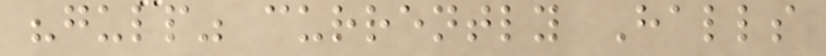"gulp" currently Halls
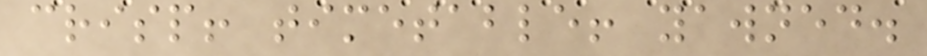crisp! timetable! yawned.
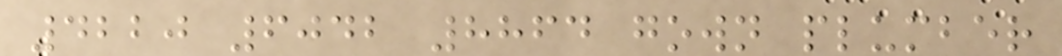4220 6042 8864 gown plumber
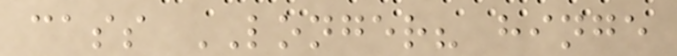cass LONGER? hinge
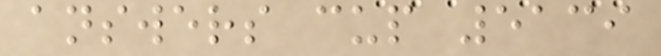answers cup 5139
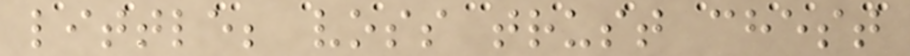little; voss trust chest
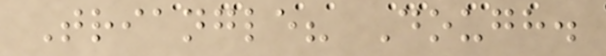Triangle? Dough.
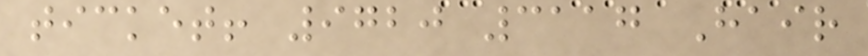ticket! 9720 3117 Hair
